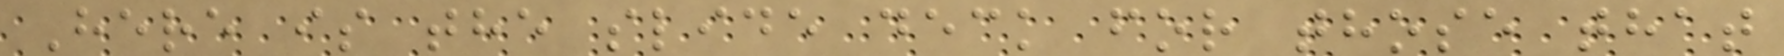Here is the slide deck for those that
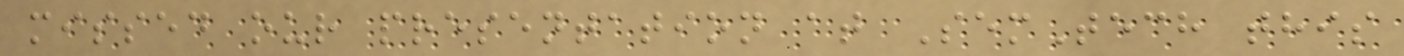missed our presentation at SemTech this
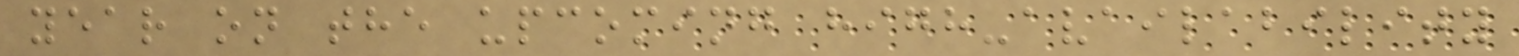year on the upcoming high-availability
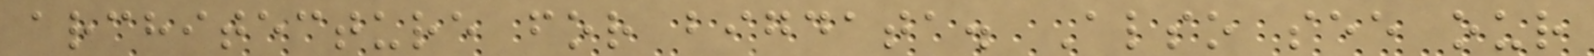architecture for bigdata. Also see our
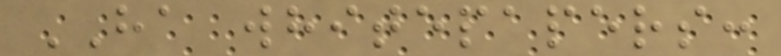HA whitepapers:
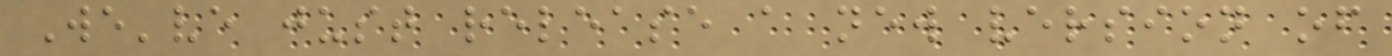We've just release a new version of
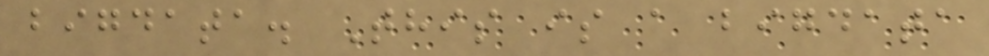bigdata. This is a bigdata
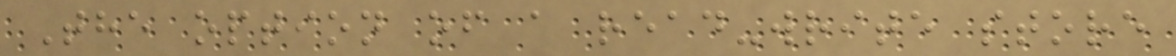The option of a read-write store
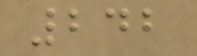242
